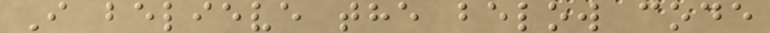I believe the below code
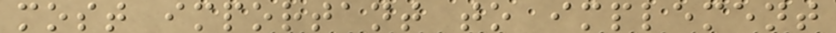most important to implement
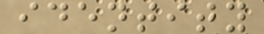identity
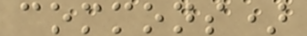commons)
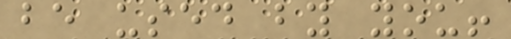be used by you!
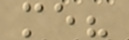me?
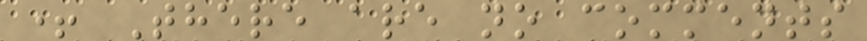+ There are no comments
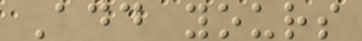Add yours
